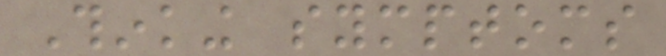Thinking symptoms
